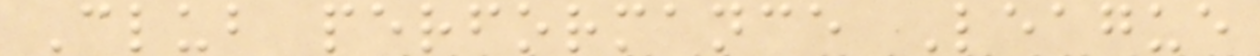Club performance League
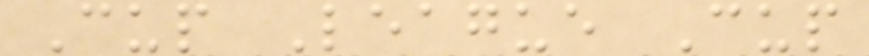Cup League Cup
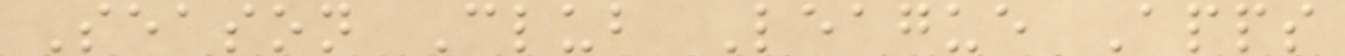Season Club League Apps
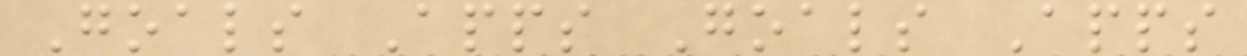Goals Apps Goals Apps
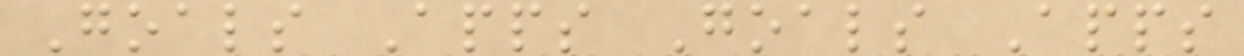Goals Apps Goals Apps
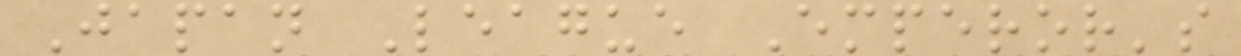Japan League Emperor's
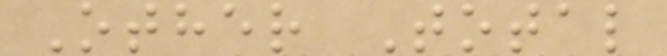Other Total
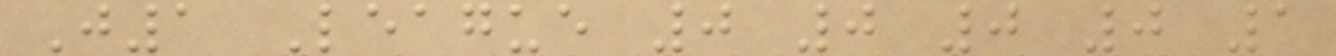J1 League 0 0 0 0 1
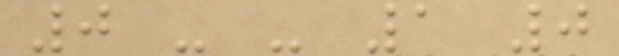0 - - 1 0
